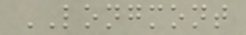LONGMONT
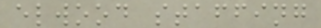elwood staffing
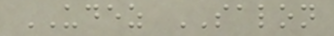UDEZ SALON
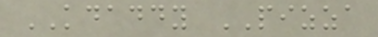KDADDY PIZZA
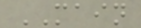MAIN
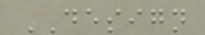DESIGN
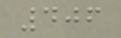406
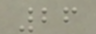26
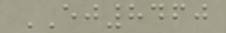EJ8460
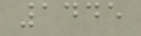1445
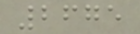2675
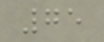75
